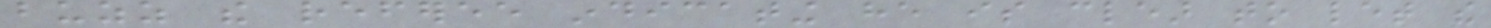buzz the referee indicating he is clear to let the
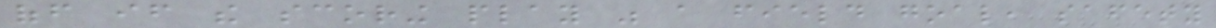off if the scoring play was a field goal, safety
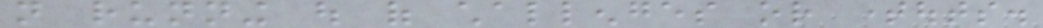not running out of challenges or timeouts.
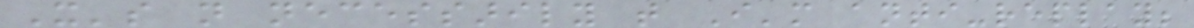It's not necessarily that I'm anti-replay;
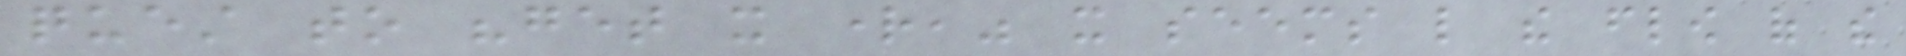quest to "get it right," it seems like the flow of the
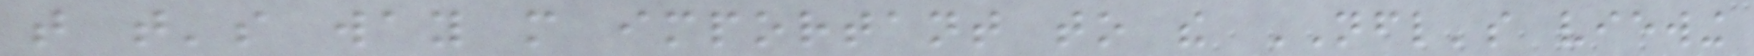that that's way more important to the NFL's viewing
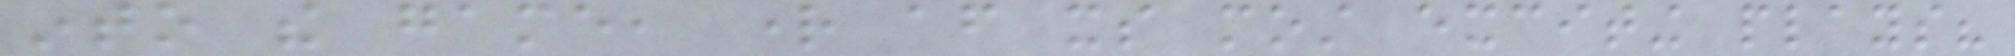into the game, right after its most exciting plays?
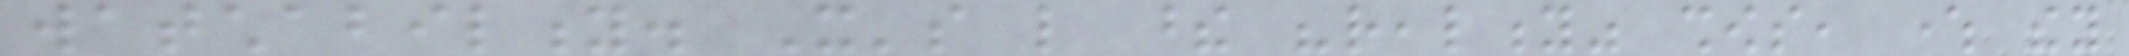watchability. It's like these "reality" shows, where they
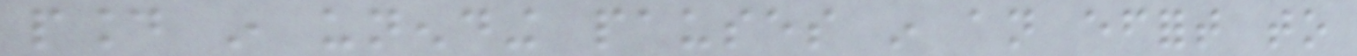pound in unending pauses in an effort to
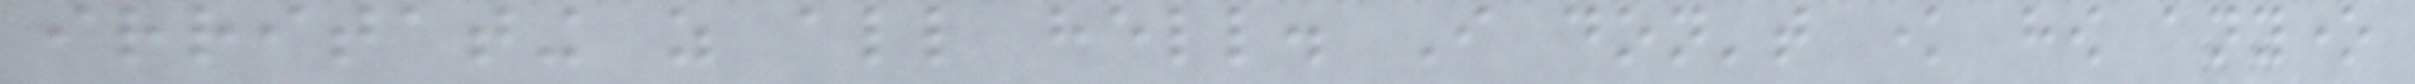irritating as all hell. I don't know how anyone
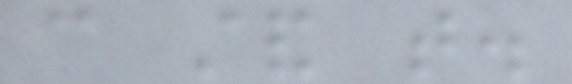can stand that.
